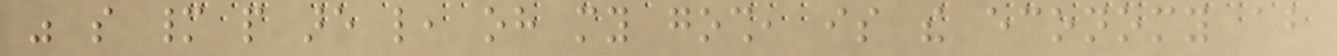was so many people are like, oh my gosh, is the economy about
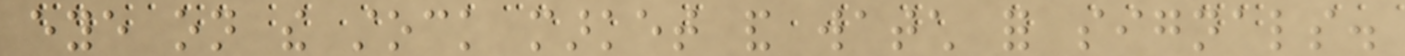eye on the stock market and watch for signals.
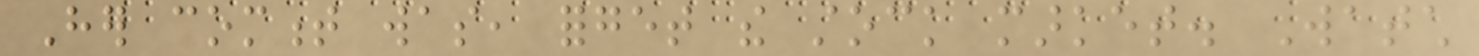Her comment was, forget the stock market. Watch
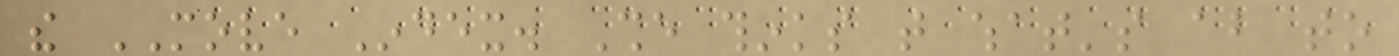the MOVE Index. She thinks that what's about to
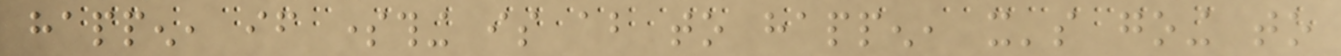happen, if something is about to happen, it's going to
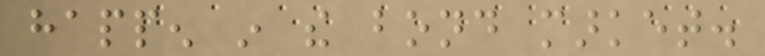happen in the bond market.
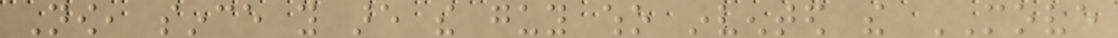Now, since you are the guy who invented the MOVE
